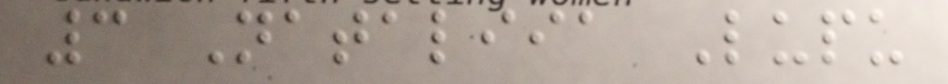3 Nataliia Lupu
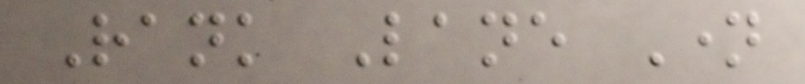Rank Lane Name
